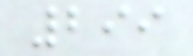299
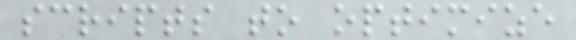scripts to optimize
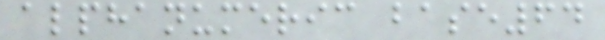alphanumeric base64
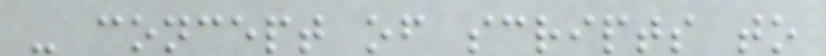- concept of scripts to
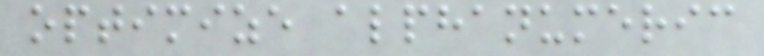optimize alphanumeric
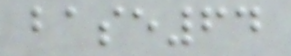base64
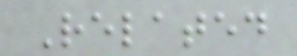Related
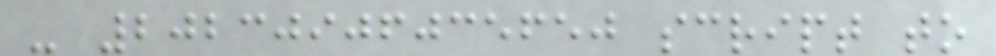- 20230906035650 script to
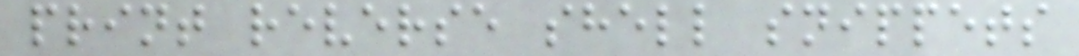print reverse shell snippets
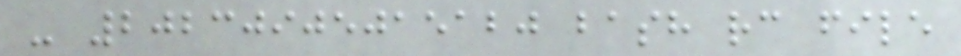- 20230905015120 bash rc file
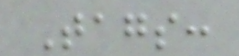Tags:
